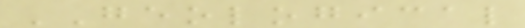GEOLOGICAL
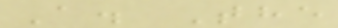A. The
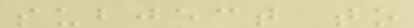subject to
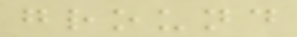ground
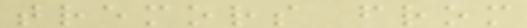tremors from
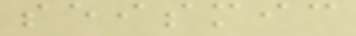seismic
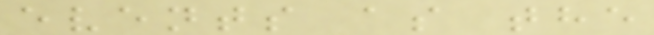events as the
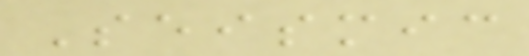Seismic
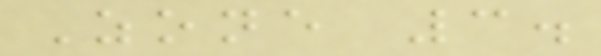Zone 3.
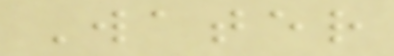Water
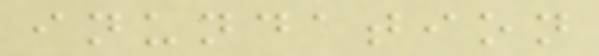inundation
